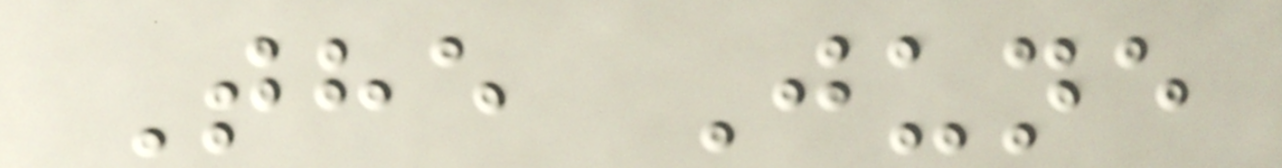The June
